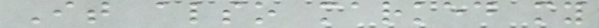It also marked my
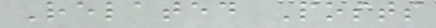Related Posts
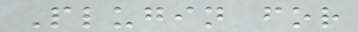Plugin for
